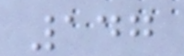147
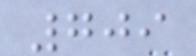709
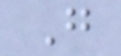G
